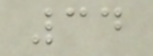34
